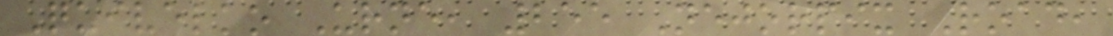Quivelko Urne, 255 Nejorpix Road,
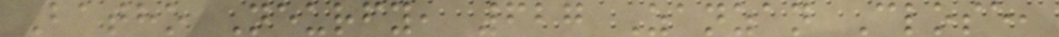Batho Neurfy, 627 Zanzan Close,
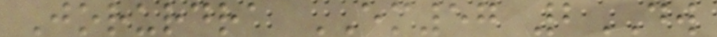Jorurdra EM57 2DW
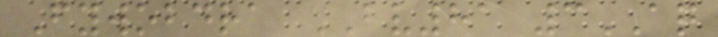Fywobdra BV81 3AQ
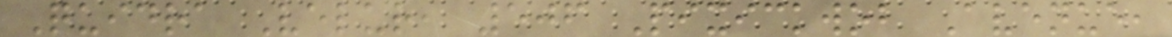Quidra Velur, 506 Pixickwob Avenue,
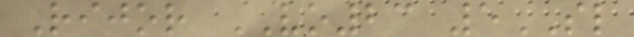Rijor VO23 5SL
